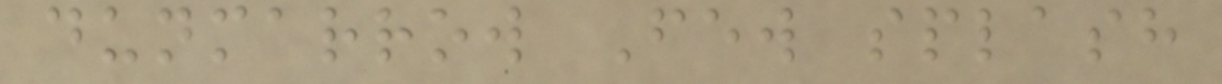dunmarrow Few splash
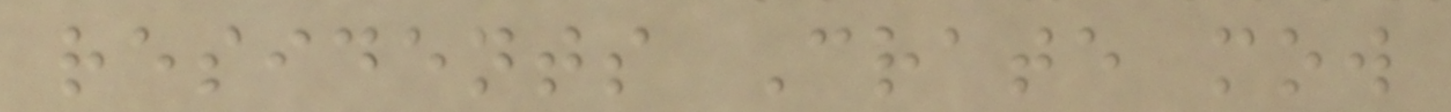residents Crate mow
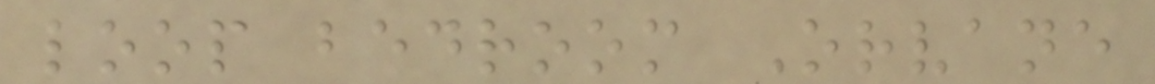loop bedroom Orvane
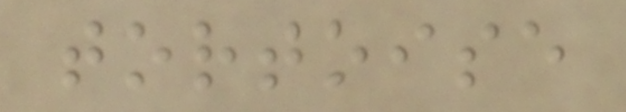tortoise
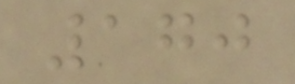170
